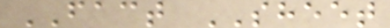FACT SHEET
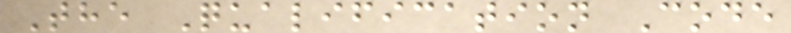The Qualification Code
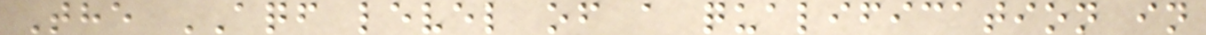The AQF level of a qualification in
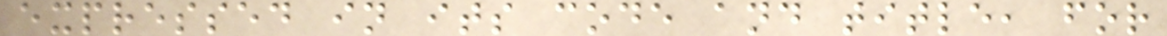expressed in its code and title, for
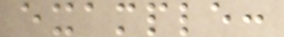example:
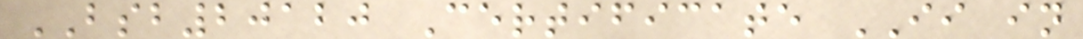BSB20120 Certificate II in
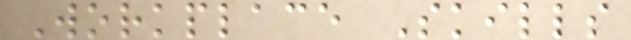Workplace Skills
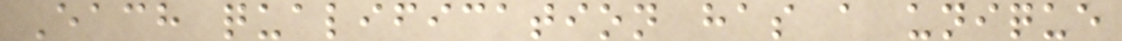Each qualification has a unique
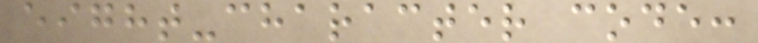eight-character code:
